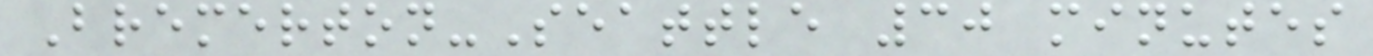Bremerton-Seattle 30 minutes
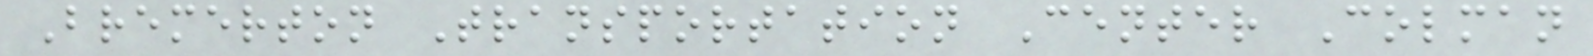Bremerton Transportation Center Colman
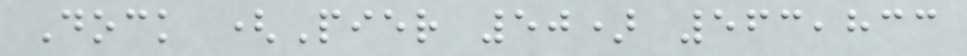Dock (Pier 50) 563,833
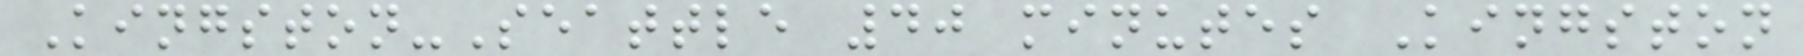Kingston-Seattle 40 minutes Kingston
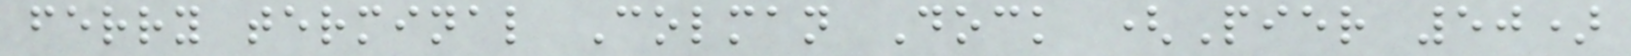ferry terminal Colman Dock (Pier 50)
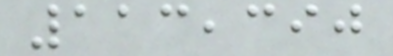113,390
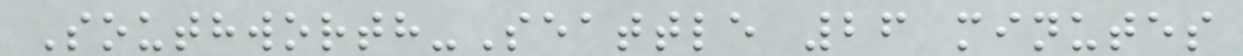Southworth-Seattle 26 minutes
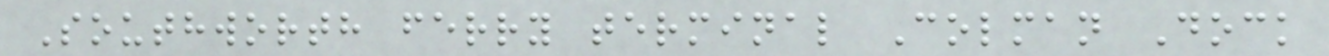Southworth ferry terminal Colman Dock
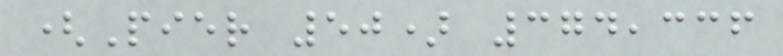(Pier 50) 374,336
